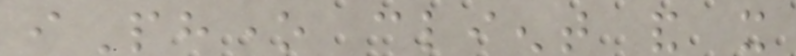iPhone client and it
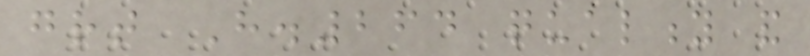great H.264 quality and
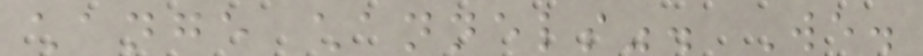change channels". We.
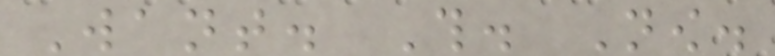Want. This. Now.
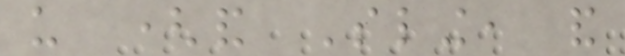us (and Sling, and
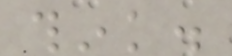think.
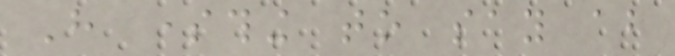Have something to say about
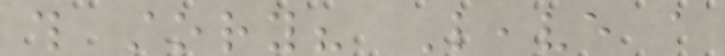this story? Leave a
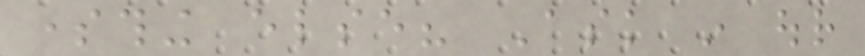something else? Ask in our
